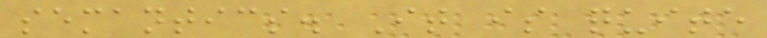semantics. It is quite
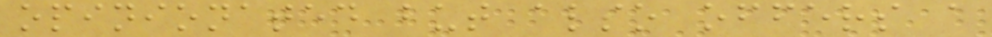opinionated but also offers a
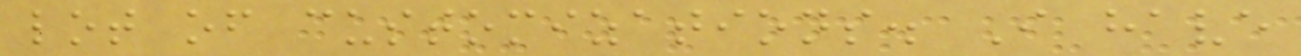lot of customizations. I have
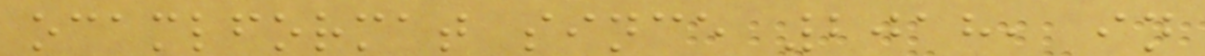ocamlformat since 2018, in
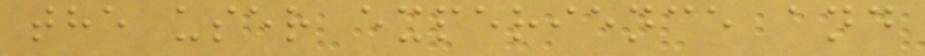the user experience and
